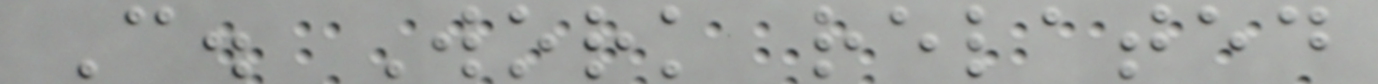C. Work related
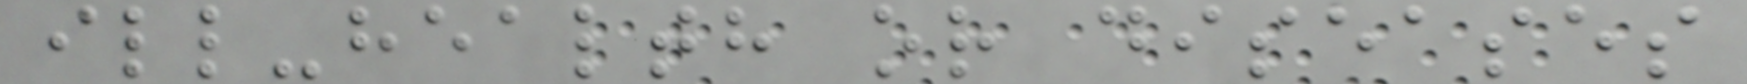ill-health or diseases
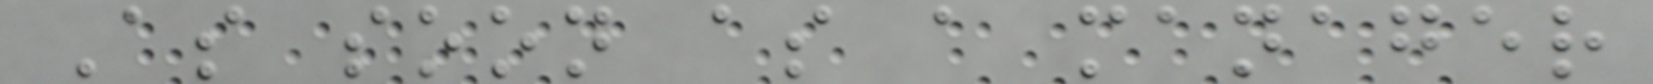As soon as a manager
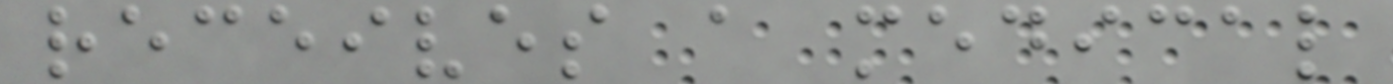receives a medical
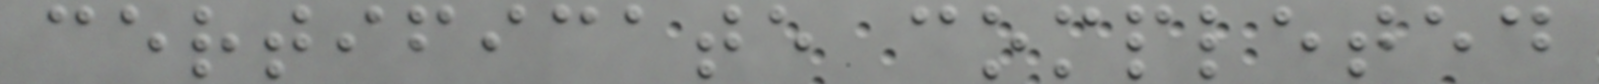certificate completed
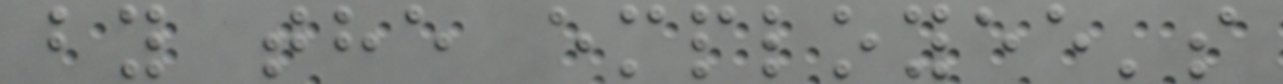by the employee's
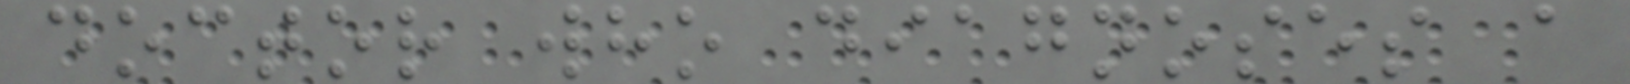doctor who diagnoses a
